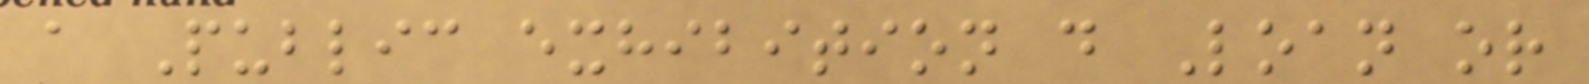a Public exhibition d Loan or
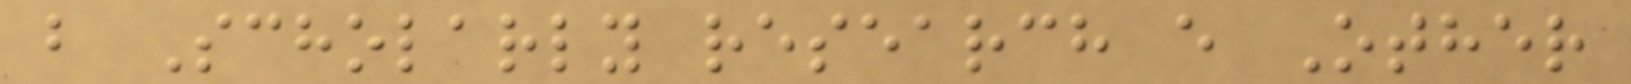b Scholarly research e Other
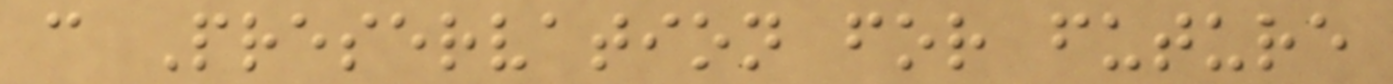c Preservation for future
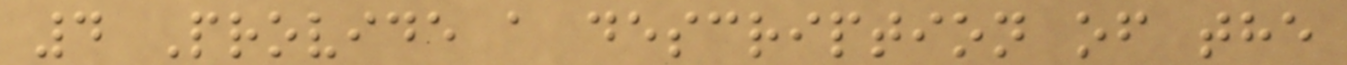4 Provide a description of the
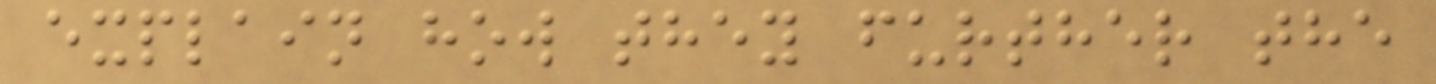explain how they further the
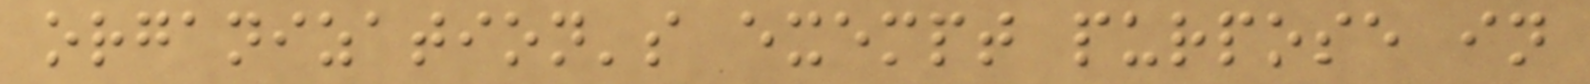organization's exempt purpose in
